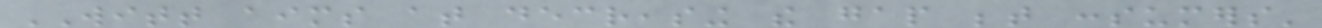WITT aims at decreasing the gap between consumers'
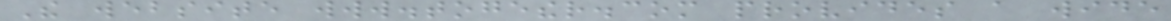The website www.together.com provides a wide
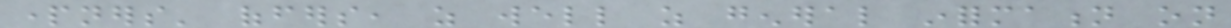partners' offers, as well as general information on
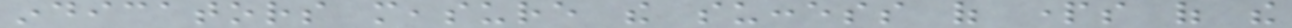indicators measure the success of parts of the
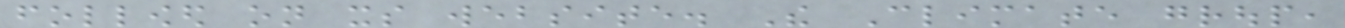followed on its website. The Climate group,
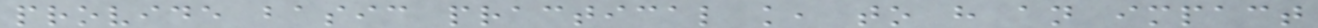provide basic practical knowledge, to have an impact
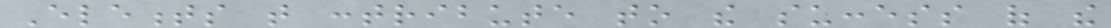Elements that contribute to the success of the
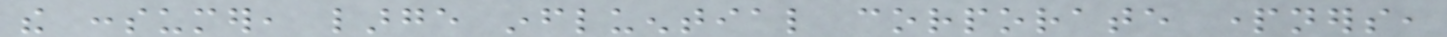the consumer, large influential corporate partners,
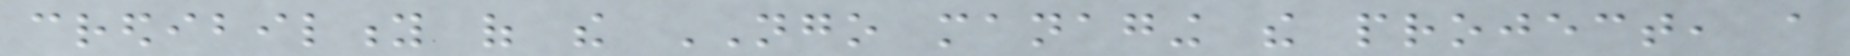credibility of the NGO managing the project, a
